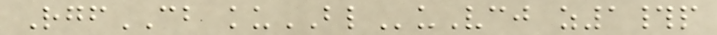RgfCB kuBLuVcj z1#p
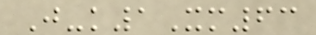J-k1Xm63
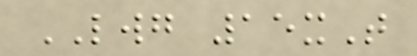LWG 15xT
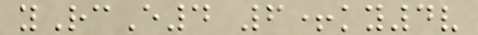yRcE4 6+ky4v
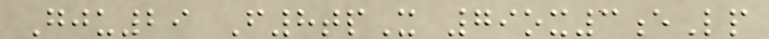Gju29 F8tpX 79ox3eLp
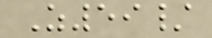Z59/
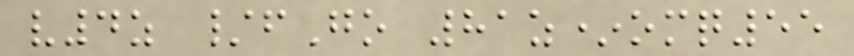v4z /fGo 81z*omq55
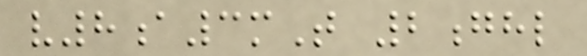v8a3mT 2ghl
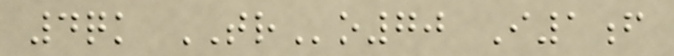4qk TRo70 I1f
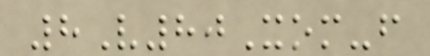8V80Xom-f
